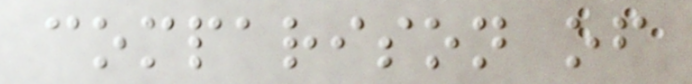comparison of
